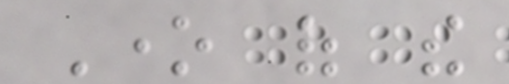One of the
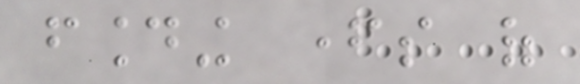founding fathers of
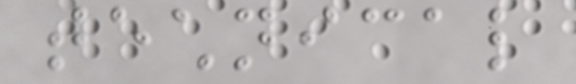technical
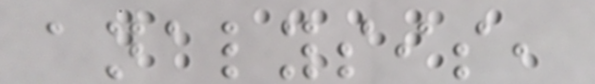analysis,
